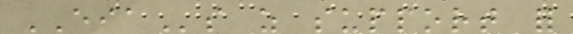EIAs as support for
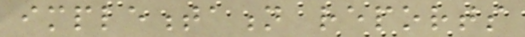implementation reports
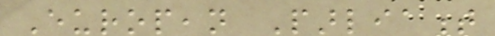European Parliament
